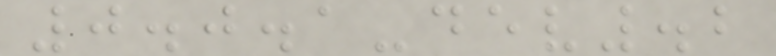0.0.1-dev.2
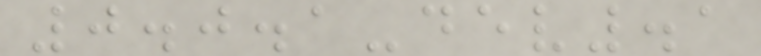0.0.1-dev.1
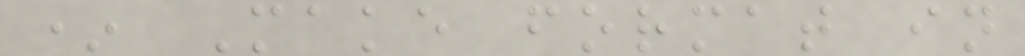* Make format in
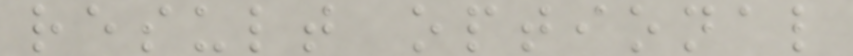result optional
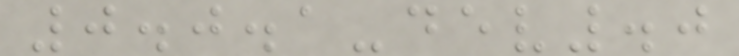0.0.1-dev.0
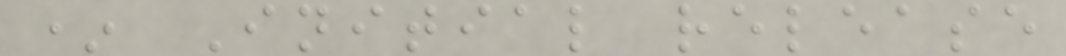* Initial release
